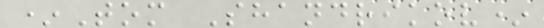*Tom Shandrikov*
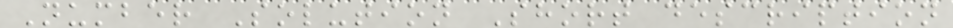Number Solution Short description
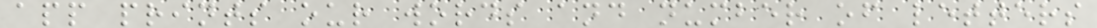app prints our words and number of letters
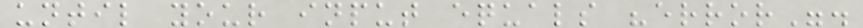until your input equals "error".
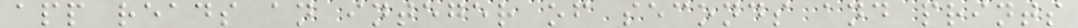app reads an integer of seconds and prints
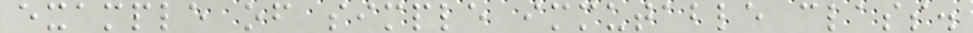example of simple immutable class.
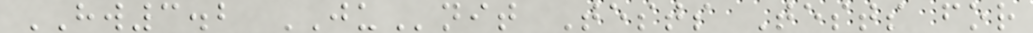HW3.2 JUnit Tests Tests for
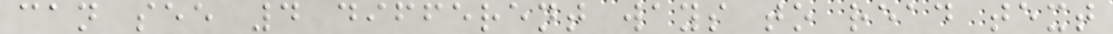can see 4 different ways to read text
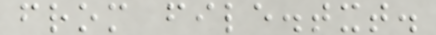from file.txt.
